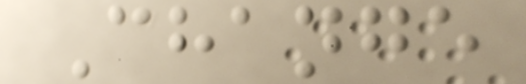Change
